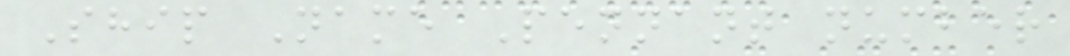Ship Name Pennant number
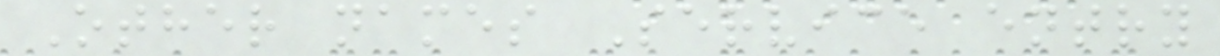Other names Service entry
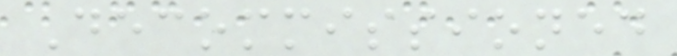Decommissioned
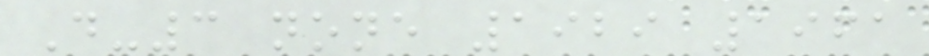D-3 none 1929 1961
